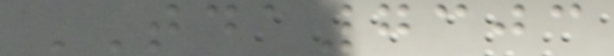TDA7303
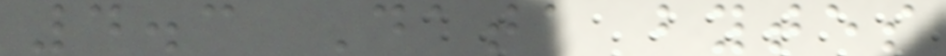4.3 Data bytes
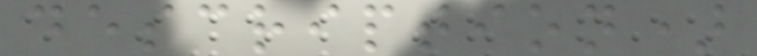description)
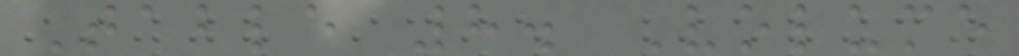Table 8. Volume
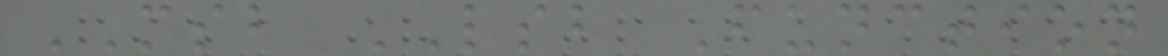MSB LSB Function
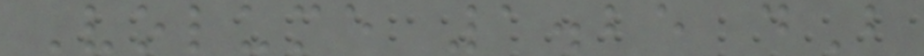Volume 1.25 dB
